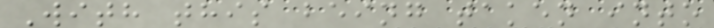With this being taken into
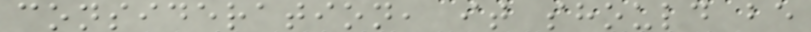consideration, it should be
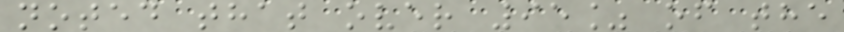noted that over 95% of the
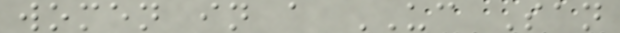women in a UC San
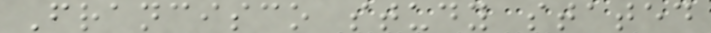Francisco study stated
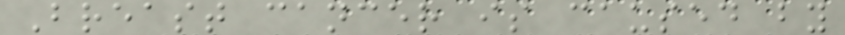Breast cancer is caused by
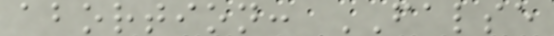abortion: FALSE
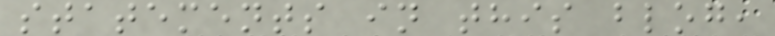statements in this blog,
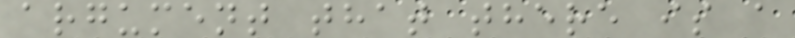argument that there is a
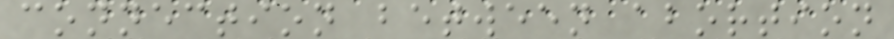connection between abortion
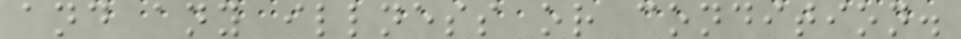and any illness or condition.
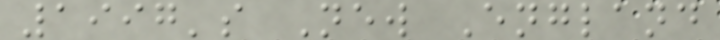1997's New England
